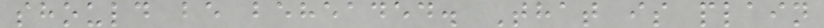should be beheaded. That is plain
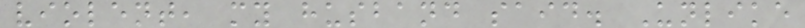violent, my husband said. Unlike
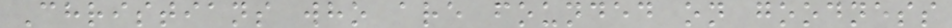Christians who are founded on goodness
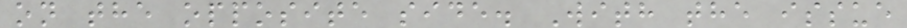on the opposite side. With the issue
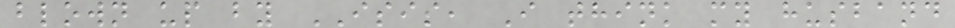blown up by ISIS, I think my husband
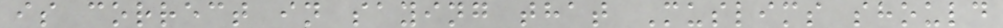is correct in saying that Muslims should
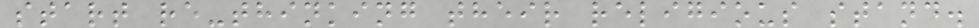start re-thinking their religious stand.
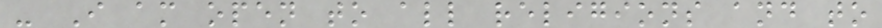- I am open to all religions and to
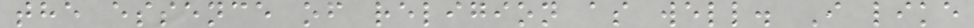the essence of religion as well. I like
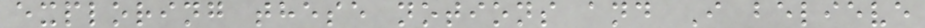exploring these notions and I believe
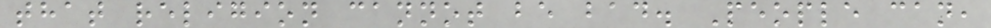that religion cannot be bad. People can,
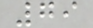79
